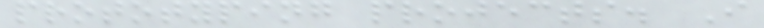prototyping projects. I
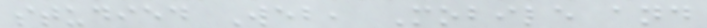studied Web, Mobile and
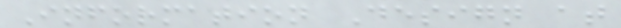Information Design at
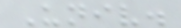Univ.
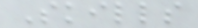Skills
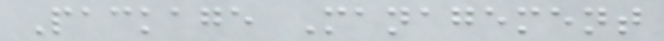Package Management
